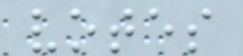votes
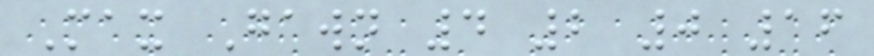Max Gawn 4 2 0 16
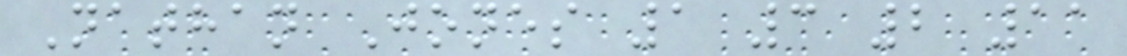Nathan Jones 1 3 2 11
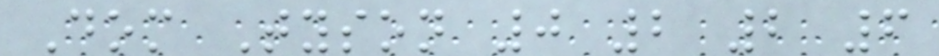Dom Tyson 0 2 2 6
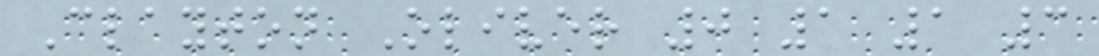Clayton Oliver 0 1 1 3
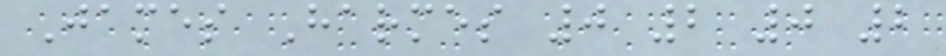James Harmes 0 2 0 2
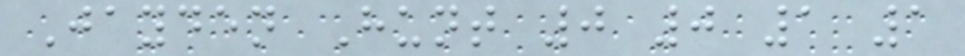Jayden Hunt 0 0 1 1
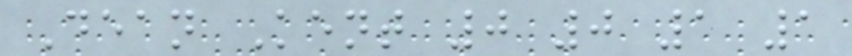Dean Kent 0 0 1 1
